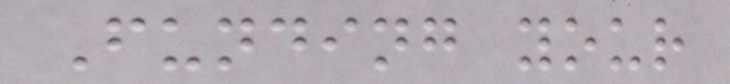Funding your
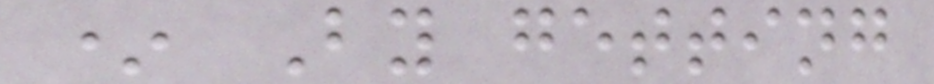* By getting
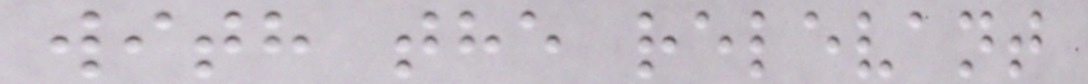with the relevant
